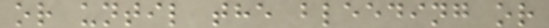or until the bleeding or
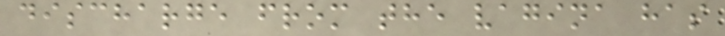discharge from the vagina has
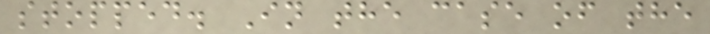stopped. In the case of the
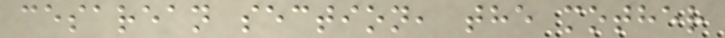cesarean section, the mother
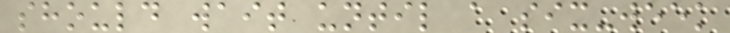should wait until a six-week
